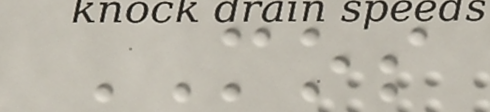MOS
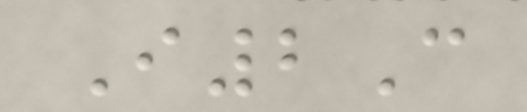I2C
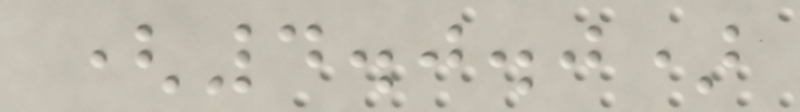(4.0.0)
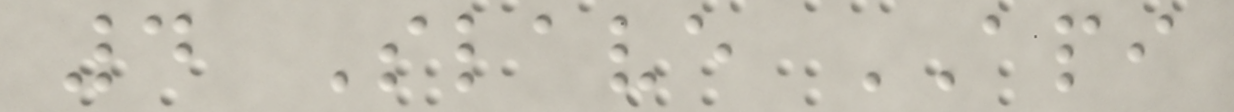4 Slave API
